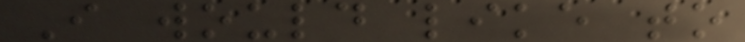I would like to
